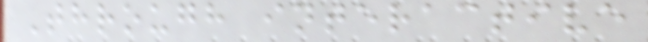Through interactive
